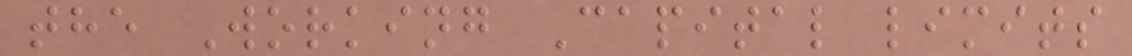the Working Capital limits
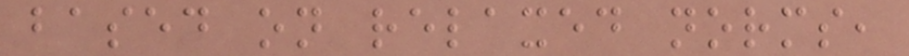based on relaxed norms,
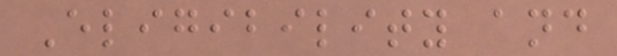Eligibility and
